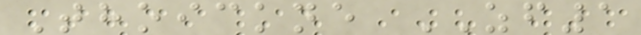Thoickne ZF1
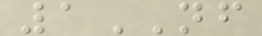1NF
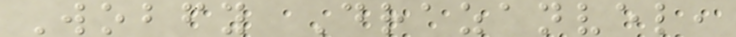Wobfy Drazanvel,
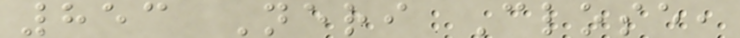853 Neri Close,
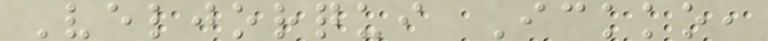Veljorqui Ickko,
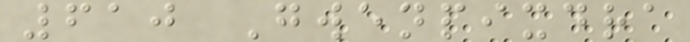610 Gwenpixdra
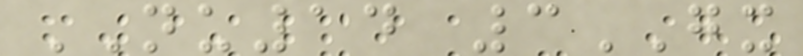NU14 3GX
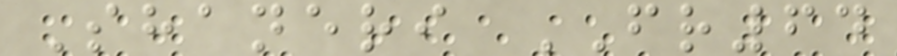Shaneri FR64
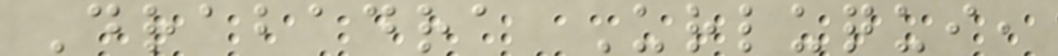Drabadra Urluqui,
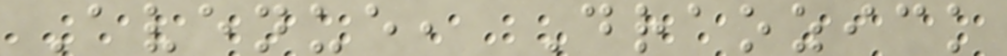Avenue, Draozick
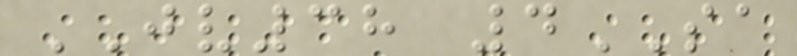JV38 4SA
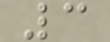3
